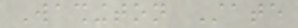Washington State
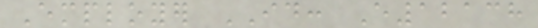Employer ID: E12138
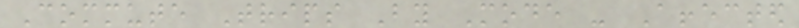Commute Trips By Mode - Affected
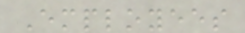Employees
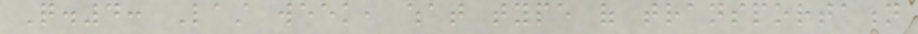Q.4: Last week, what type of transportation
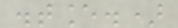distance.)
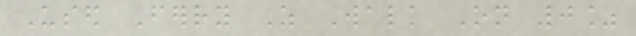Used Ferry As Walk On 0%
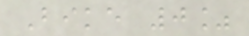Bike 0%
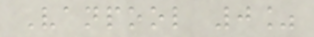Vanpool 0%
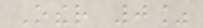Other 0%
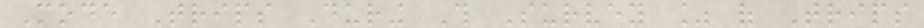Mode Trips During This Survey % of Trips
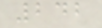242
